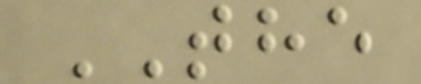THE
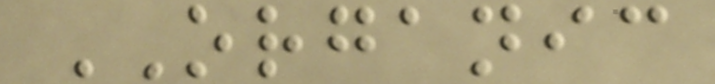ORGANIC
